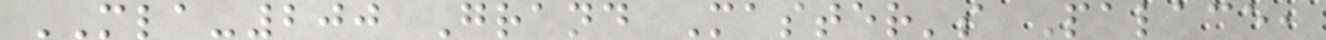MLA-200 Grand Master's Palace,
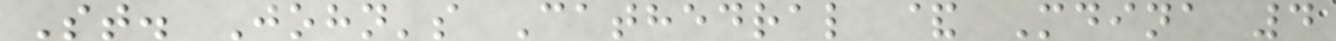St. John's Cathedral & Mdina 4
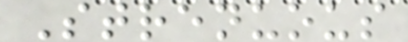Strenuous
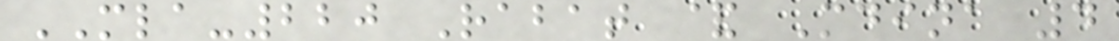MLA-220 Rabat & Mdina 4
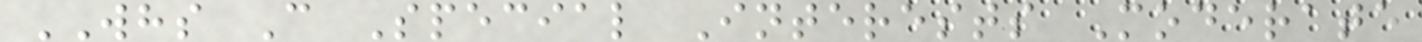WHS C Special Interests Moderate
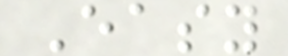Easy
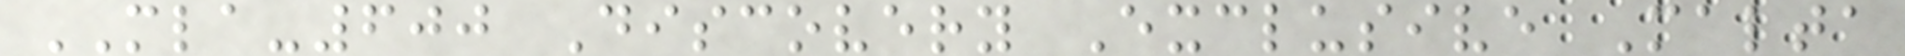MLA-600 Discovery Exclusive Malta
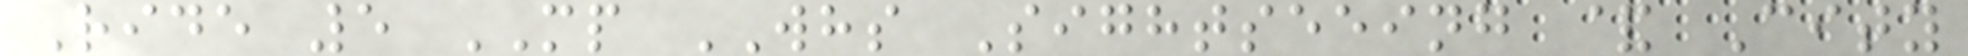Ride 5 MP WHS Sightseeing & City
